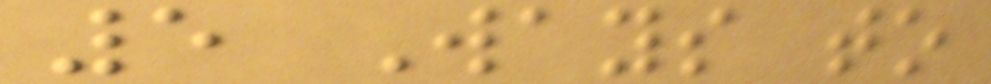5 Ways to
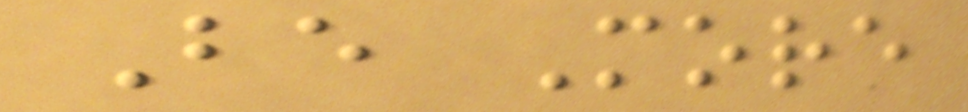Be More
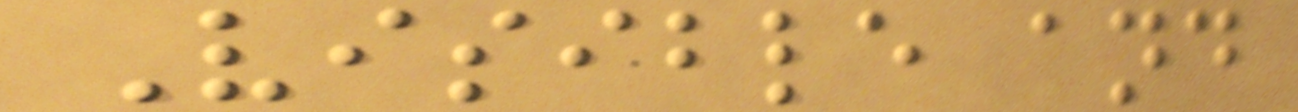Visible and
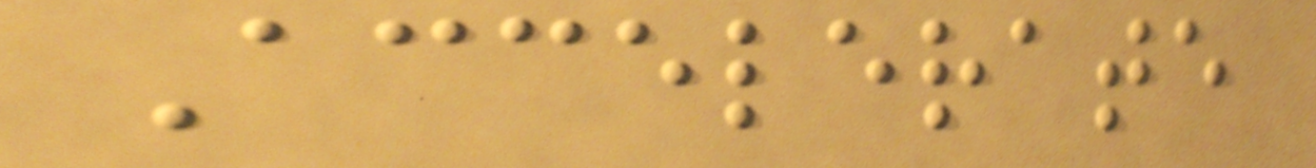Accelerate
